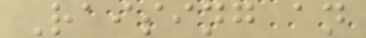Raising an
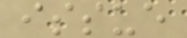issue
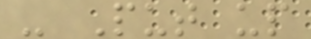- Put up
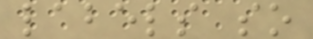labels so
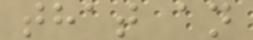that an
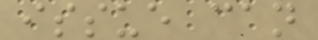issue can
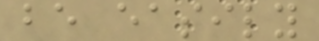be easily
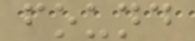found
